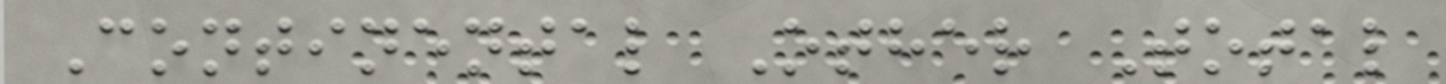Continental Other Total
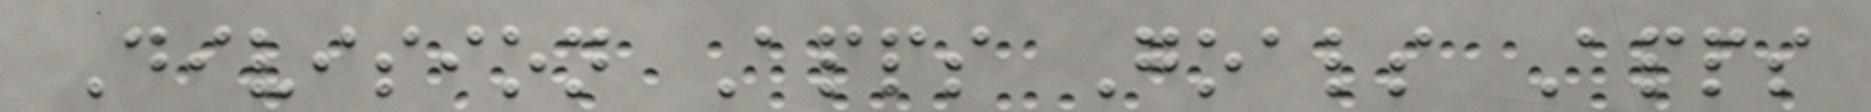Division Apps Goals Apps
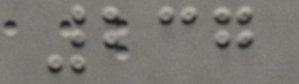237
